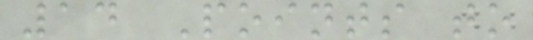14 Points to
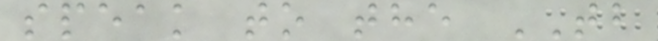speak to the TB
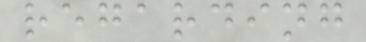regarding
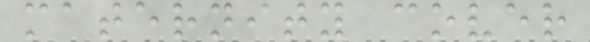maternity cover
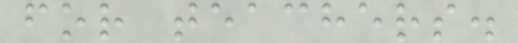for teachers.
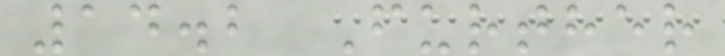14.2 Further
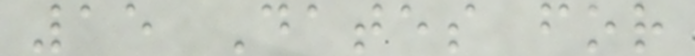15 Dates for
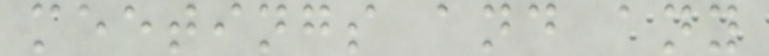meetings and any
